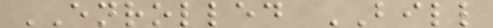ENROLLED BILL
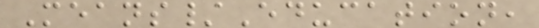Means/Education,
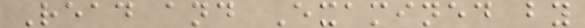Read and Examined by
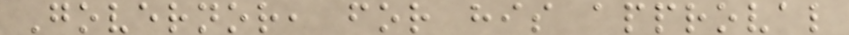Governor, for his approval
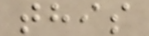this
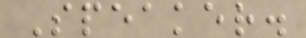Speaker.
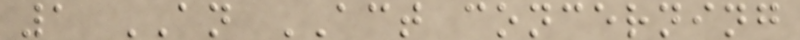1 AN ACT concerning
